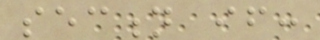section if:
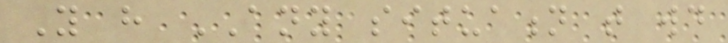You have ANY situation that would
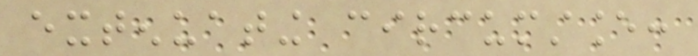extenuating circumstance:
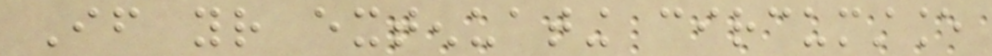If your extenuating circumstance
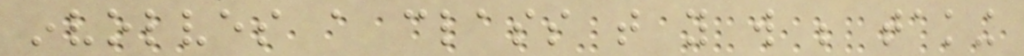involves a class that you will be taking
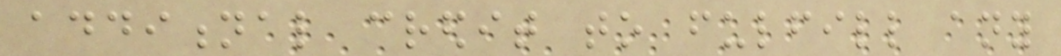additional credit to fulfill any
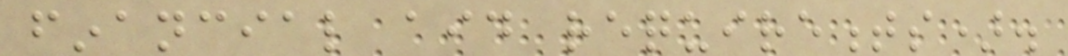financial aid requirements).
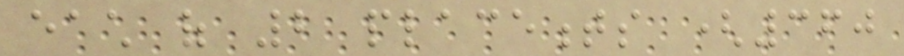each of 2 placements (360
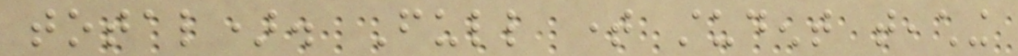total). Full time student teaching
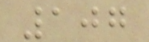107
